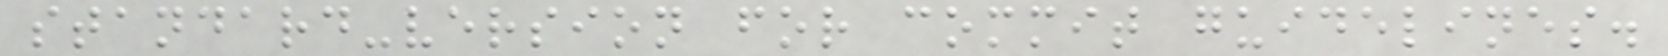standard-version for commit guidelines.
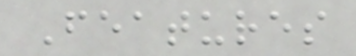Features
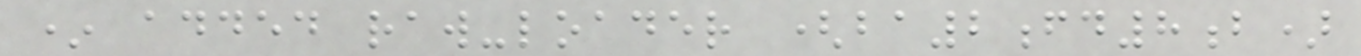* added raw-loader (ba2fd8b)
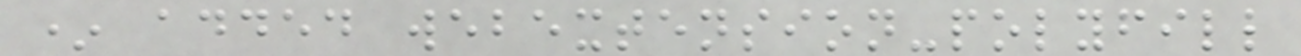* added webextension-polyfill
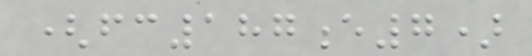(fc187e7)
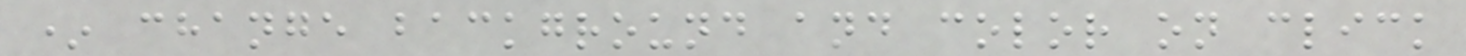* change background and color on click
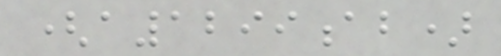(a1299ab)
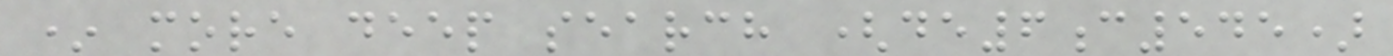* more deep search (de6c545)
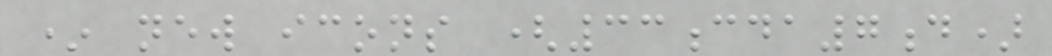* new icons (33cda7d)
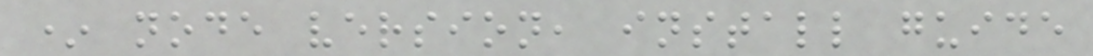* node version, install guide
